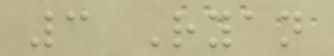3 Ryan
